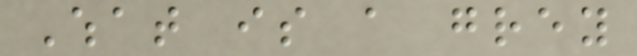What is a grey
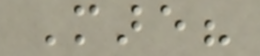Mare?
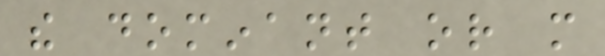the dominant or more
